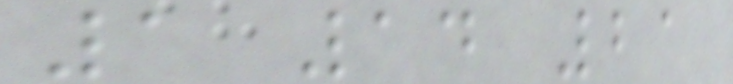1 14 21
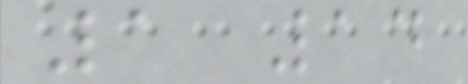1 14
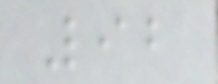92
